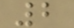2
